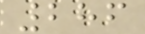286
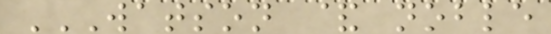WATSON & NOBLE
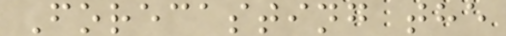Forecasting the
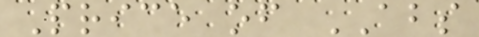Price of ABS
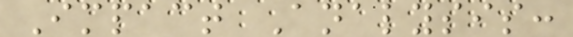Impact Analysis:
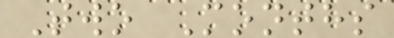Two Months
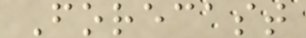Forecast
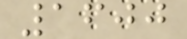1600
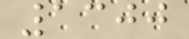1300
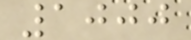1000
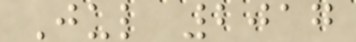Jul 2017
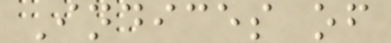Indices of
